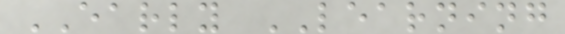EARLY LEARNING
